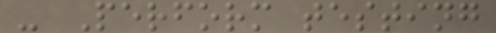- Perform testing
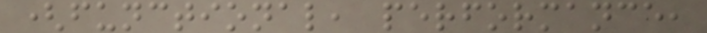(functional, performance,
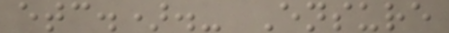etc.).- Ensure
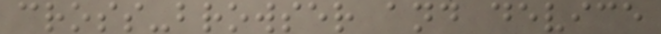cross-browser and device
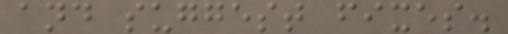and suggest fixes.
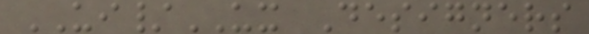UI/UX Designers
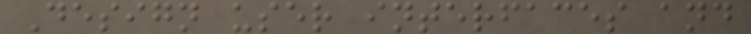Design user interfaces and
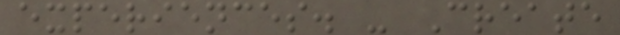experiences. - Create
